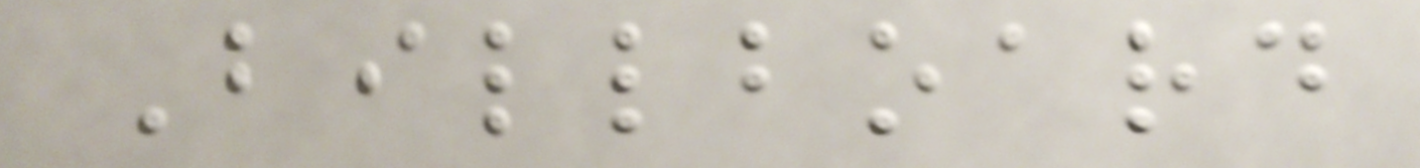Billboard
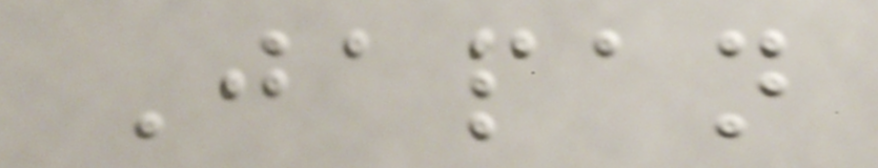Japan
